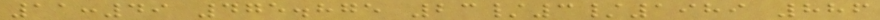11:49 475.875 23/3/1989 886
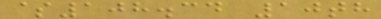$108.34 10th
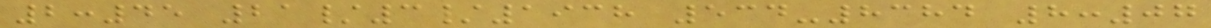2:45 21/3/1938 534-8384 8:07
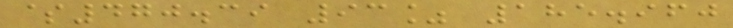$470.39 93% 185.960
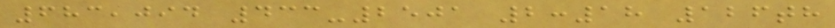683,094 433-2501 2:18 126th
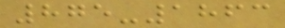875-1863
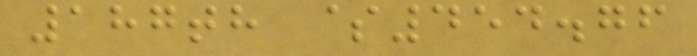187th $454.76
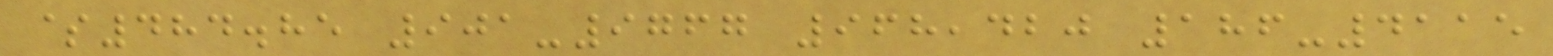$484.85 901-9767 968,420 186-4115
